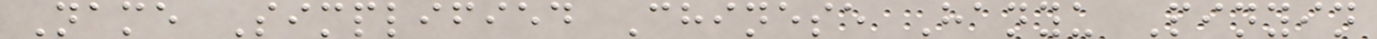Name Simplified Chinese Hanyu Pinyin
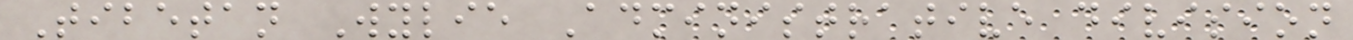Tibetan Wylie Administrative division
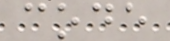code
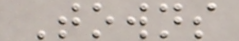Towns
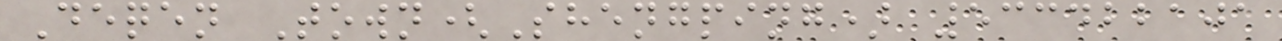Deqen Town(Shengping) 533422101
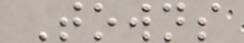Towns
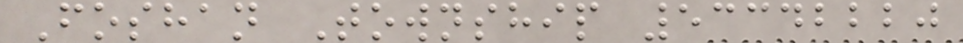Foshan Township 53342220
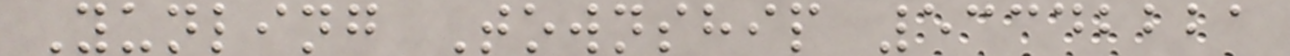Yunling Township 53342221
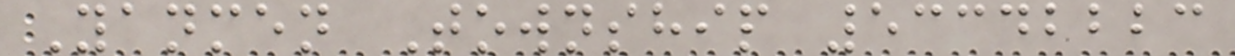Yanmen Township 53342223
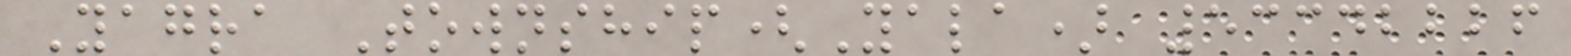Yagra Township(Yala) 53342226
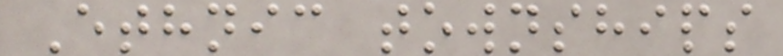Ethnic townships
